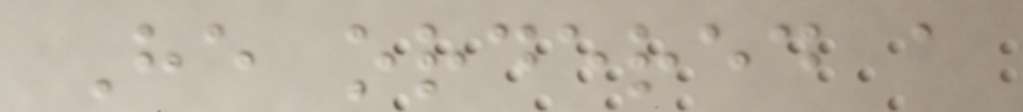He ordered a
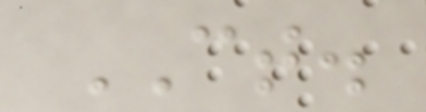CT.
